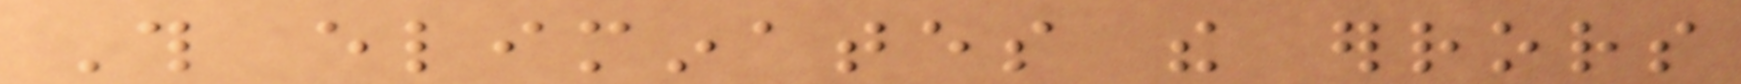This eliminates the errors
